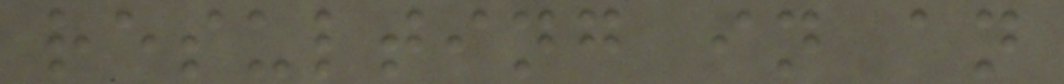resulting in an
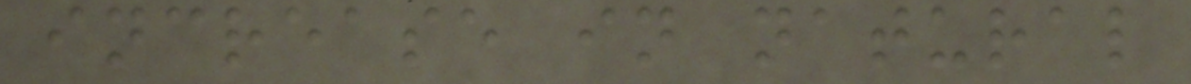increase in natural
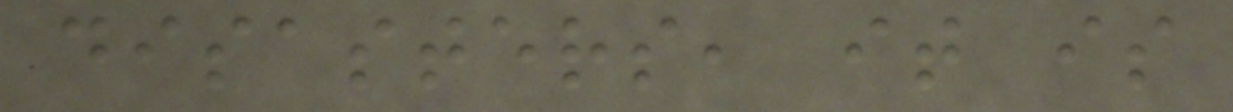disasters, it is
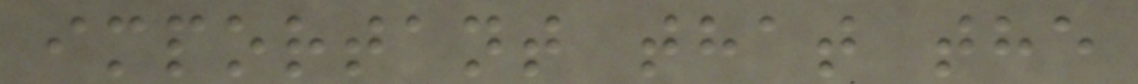important that the
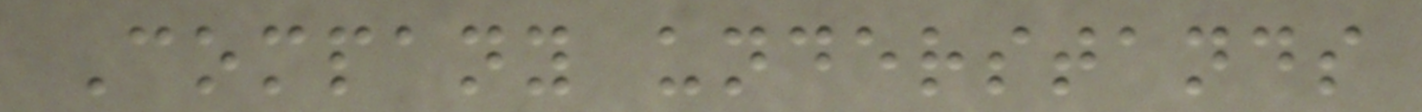Company understands
